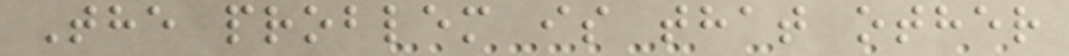The problem is that other
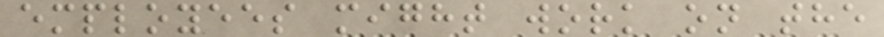employees might work on the
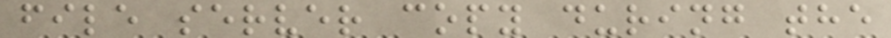file server copy during the
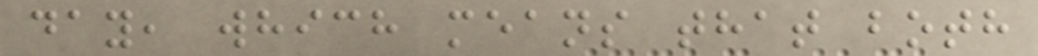day, which means that both
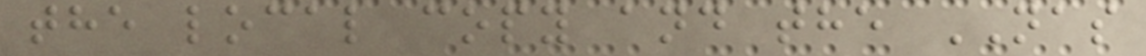the local copy and the NAS
